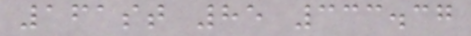161st 85 333.37
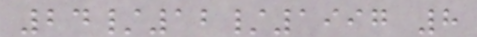24/12/1997 8
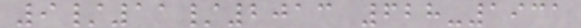9/11/2013 628-1931
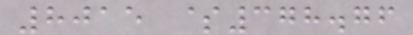8015 $378.76
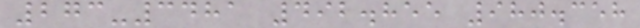273-3481 492.855 980.358
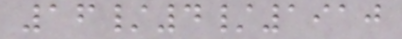16/4/1910
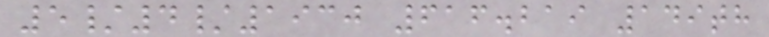5/4/1930 616.219 149th
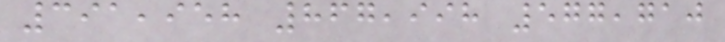391,958 867,998 577,710
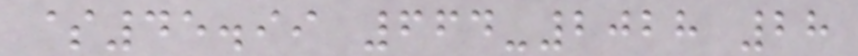$45.99 664-2028 28
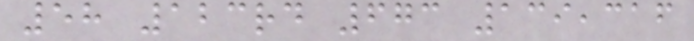58 123rd 673 139,316
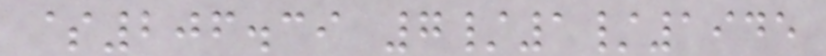$206.39 7/1/1945
